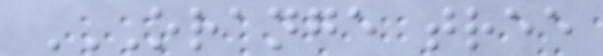ORANGE TREE
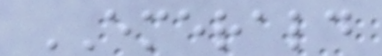EMERALD
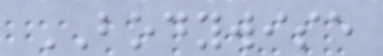BODYWISE
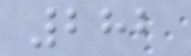282
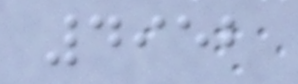4952
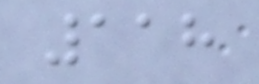118
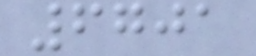6701
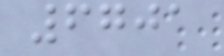6701
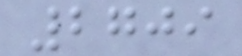2709
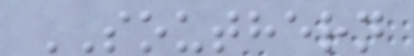SOUTHERN
